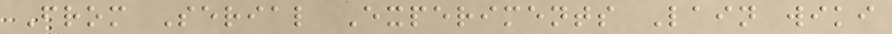From Serial Experiments Lain wiki
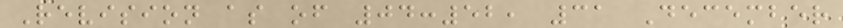Revision as of 04:52, 31 December
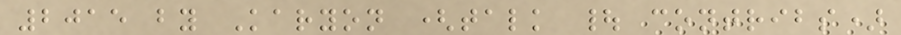2015 by Karyon (talk | contribs)
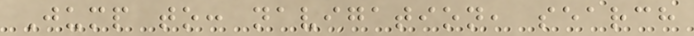Jump to: navigation, search
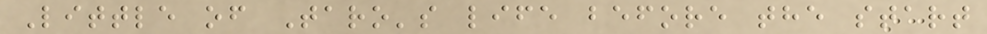Little of Taro's life before the start
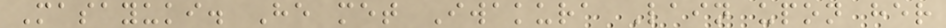Masayuki. He met Iwakura Lain upon her
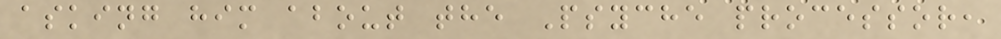asking him about the Psyche processor,
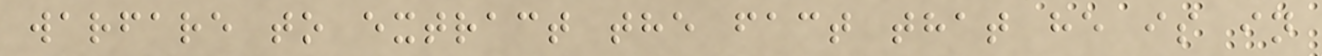warfare to extract the fact that he is in
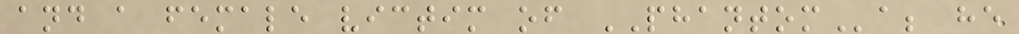and a female victim of PHANTOMa; he
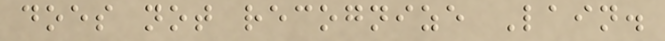does not recognize Lain.
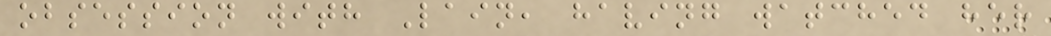obsession with Lain, having watched her
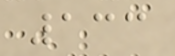133
